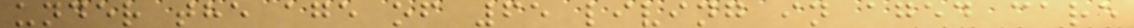under the age of 65 living in aged care
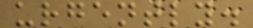urgently.
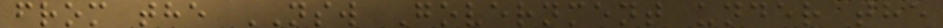from the NSW Government under the
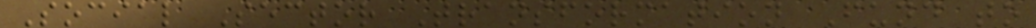Social Sector Transformation Fund to
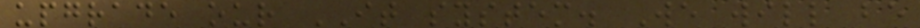upgrade our IT system. We will be
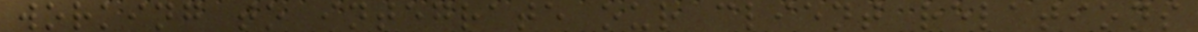working to integrate our client relations
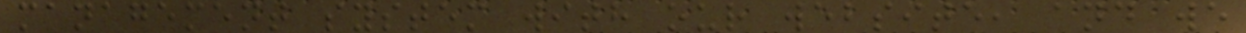management system with our website, and we
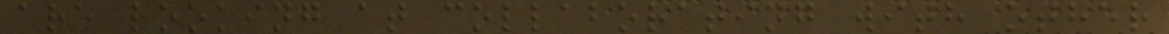are looking at collaborating with other
